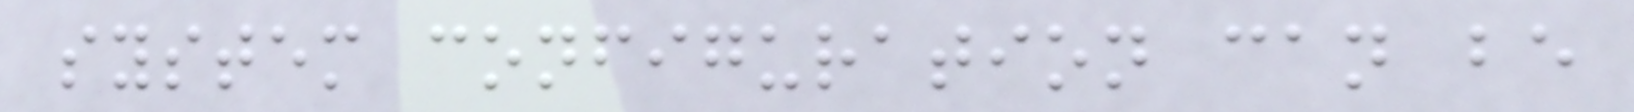system configuration can be
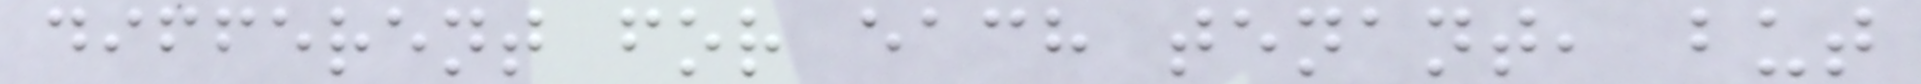different for each tenant, but
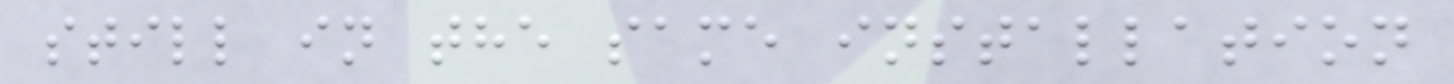still in the same installation
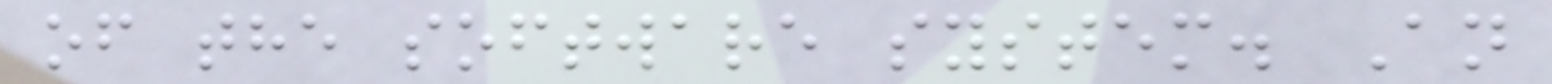of the software system. An
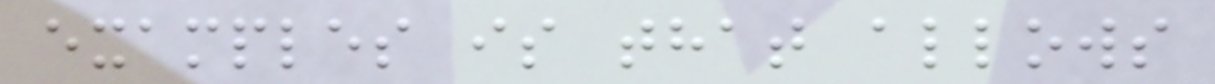examples is that allows
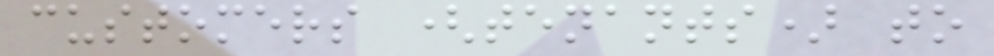customers (tenants) to
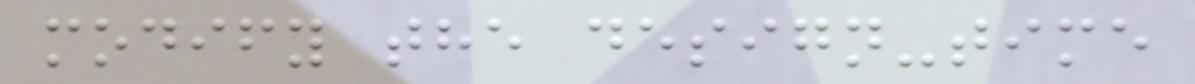modify the design-time
